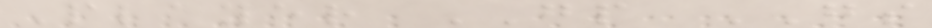Player GP GS
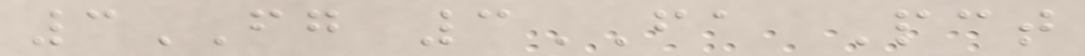3FG 3FA Pct
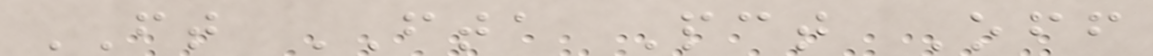FT FTA Pct Off
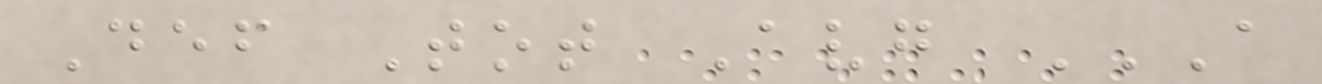Def Tot Avg A
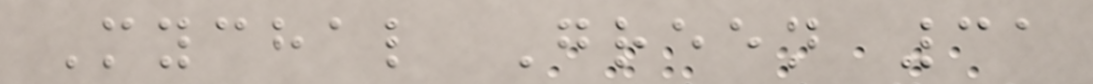Mychal Green 31
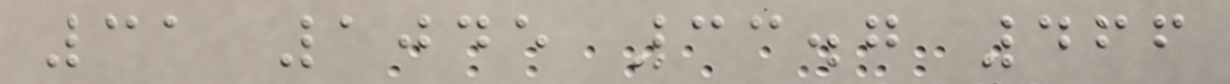31 1045 33.7 466
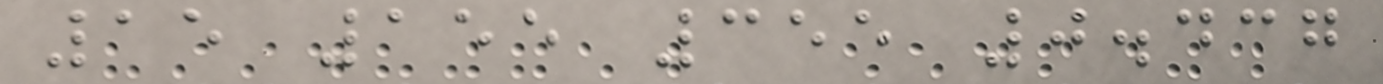15 155 355 0.437
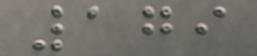179
